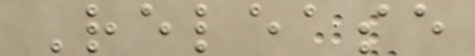Release
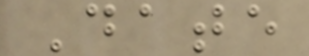Date
